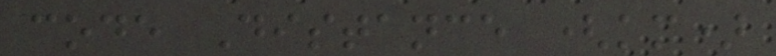code Distance (km)
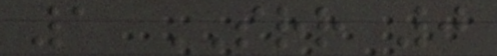1 SRR 0
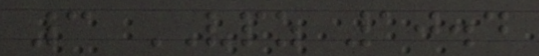3 VPZ 10.4
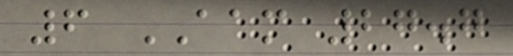6 AAM 27.7
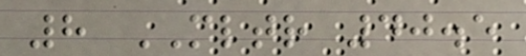8 MLTR 40.5
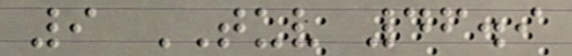9 TUV 46.9
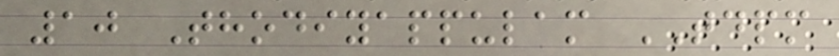10 Thodiyappulam TDPM
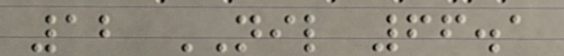12 NIL 66.1
